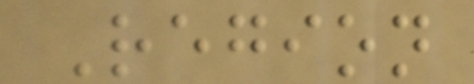Region
